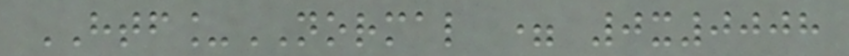HTF_NORMAL = 0x0008
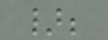};
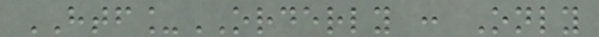HTF_ORDERLY : Only
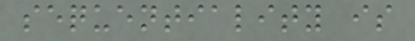sequentiality is
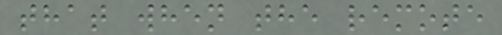that when the remote
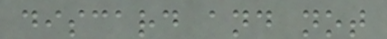discard and not
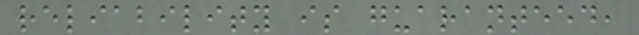reliability is guaranteed,
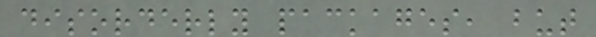disorderly packages, but
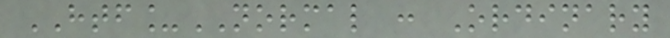HTF_NORMAL : Ordinary
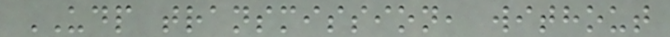UDP transmission, without
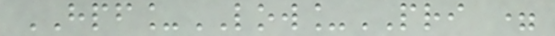HPF_LOW_PRI =
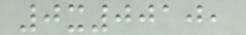0x0010,
